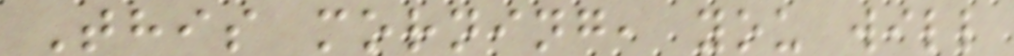This morning, you will
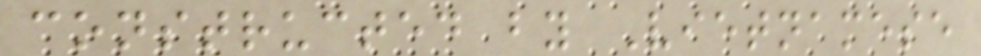constructed by Vietnamese
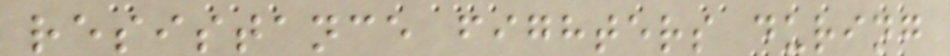resistance fighters during
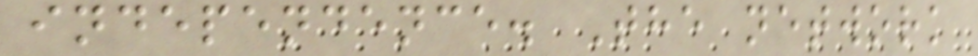independence. The network
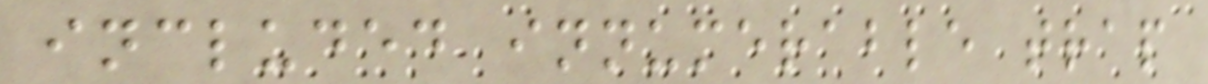included innumerable trap
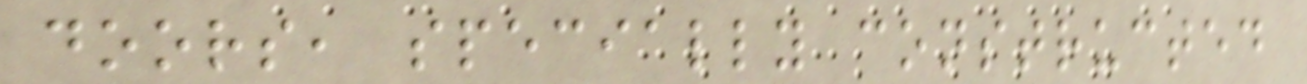doors, specially constructed
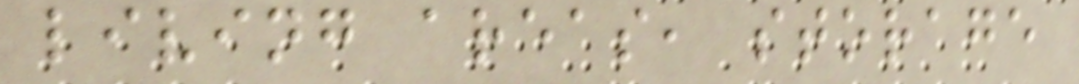living areas, storage
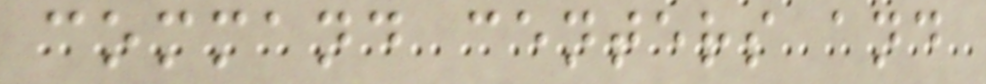command centers and
